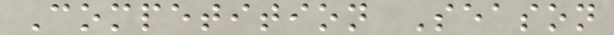Competition Season
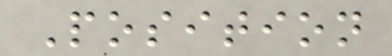Position
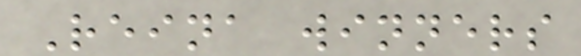Reina winners
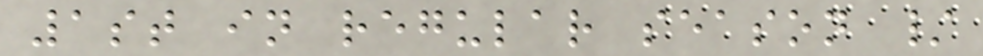1st in regular season /
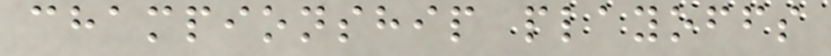championship playoffs
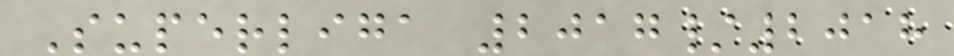Superliga 2017/2018
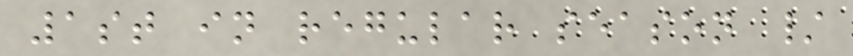1st in regular season /
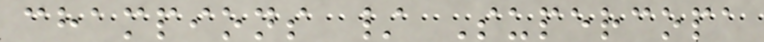champions / Supercopa
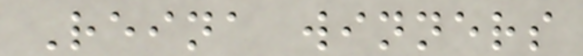Reina winners
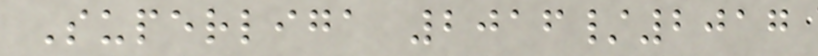Superliga 2016/2017
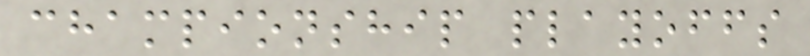championship playoffs
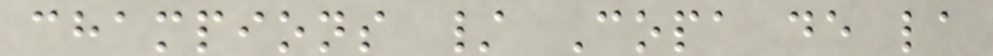champions / Copa de la
